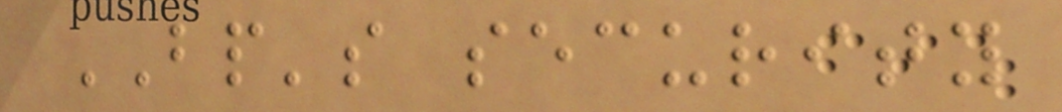BP's security
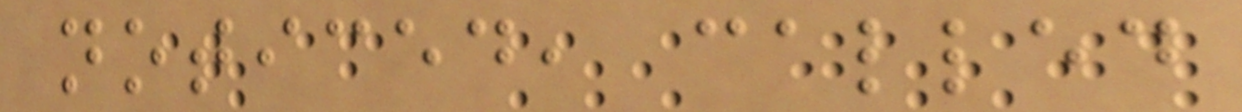noticed, called
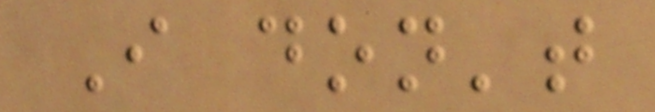I don't
